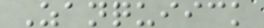Zanquiick
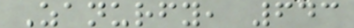Zanurfy, 643
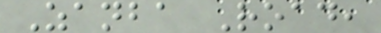Zanba Road,
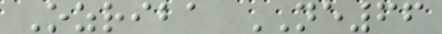Ozriba NE66
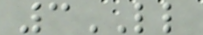3LL
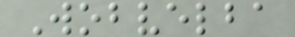Wobvelba
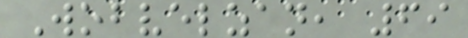Wobvelzan, 69
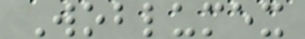Woblumex
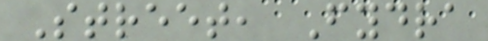Street, Fydra
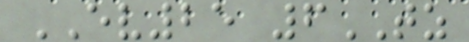EV25 6TZ
